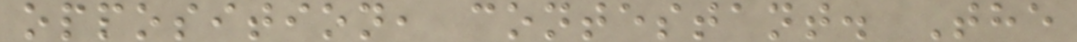opposition, contestant. The
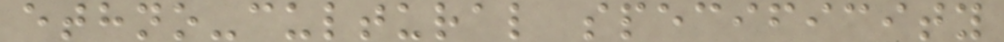ethno-cultural specificity
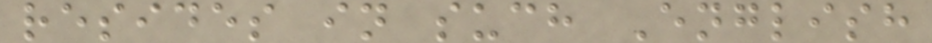resides in such English
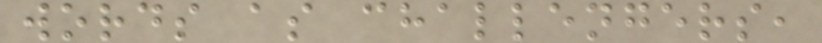words as challengers,
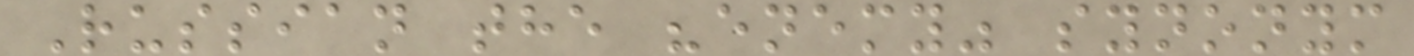Russian the "enemy" synonym
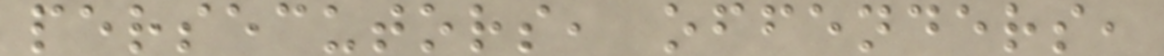persecutors, offenders,
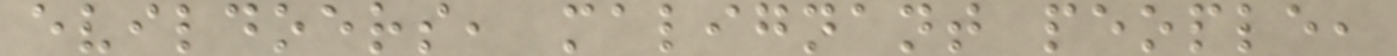evildoers, malignant people,
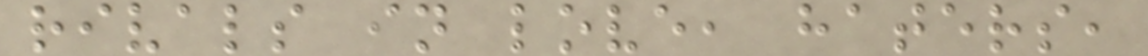rivals in love, haters,
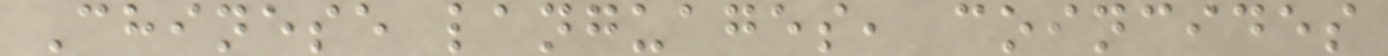Chinese languages, coincides
